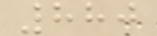880
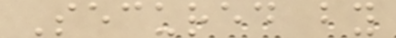Secured by
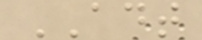ADT
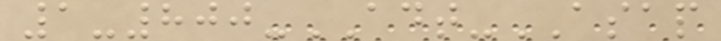1-800-ADT-ASAP
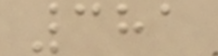381
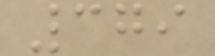379
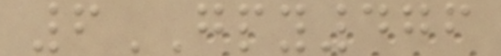6GPY476
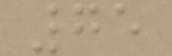75
